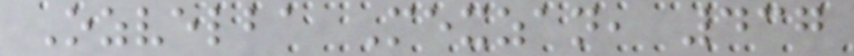Ozvelba Mexzan, 437
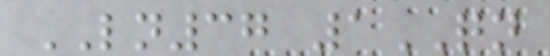LN37 1QN
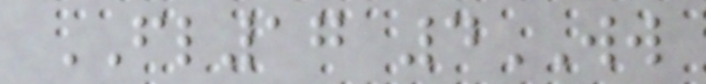FL17 4WW
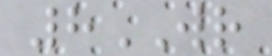8WR
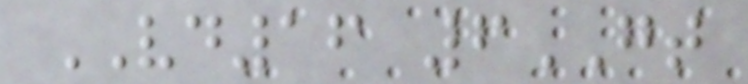VD16 6GT
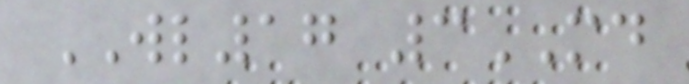WL17 3MD
